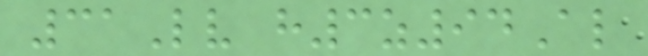31Lv h3z94Al
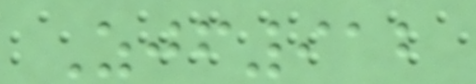Zjf912
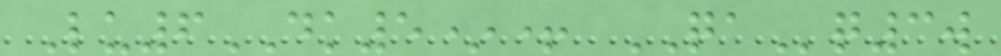Lu6DK5*+ QAq3w
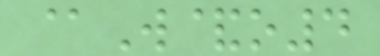@W&o4
